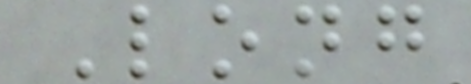Long
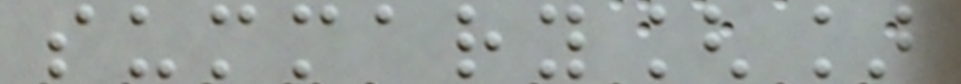summary[]
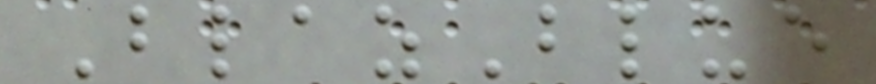BlazBlue
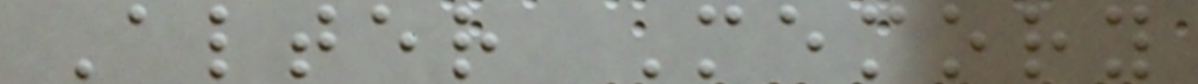Alter Memory
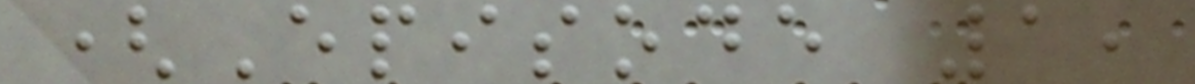(Episode 1,
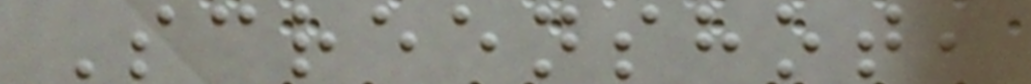Screenshot,
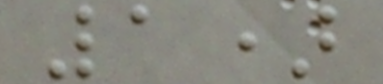1)
